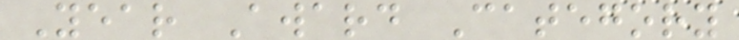Year Award Category
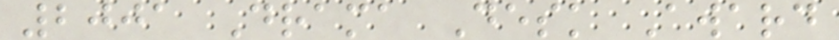2001 Drama Desk Award
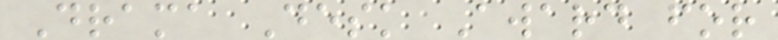Drama Desk Award for
